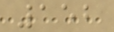152
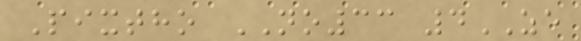Pixtho NO33 4ZE
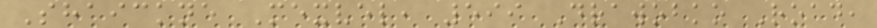Shaickne Mexvel, 599 Drawobko Road,
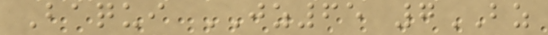Baqui JZ65 7BZ
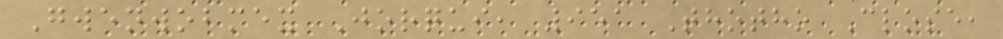Gwenwobmex Jorqui, 951 Thotho Close,
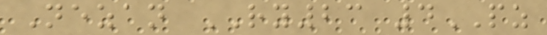Nezan RY23 4PZ
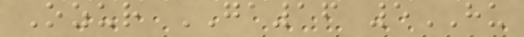Ozur GA16 5HU
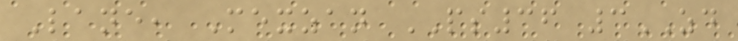Lane, Mexzan PS36 3ZD
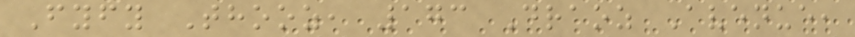Fyfy Thooz, 173 Draoz Avenue,
